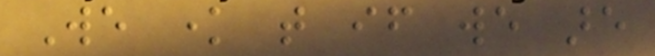We know that if we are
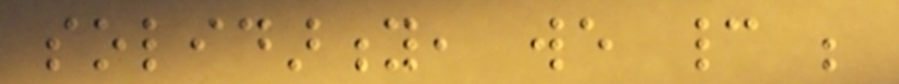solidarity, we cannot be
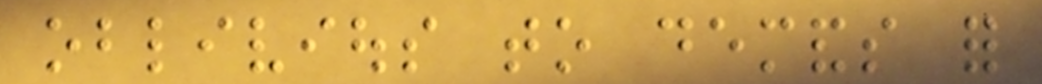oblivious to demands for
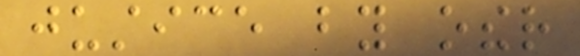justice by other
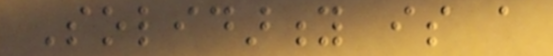Solidarity is a
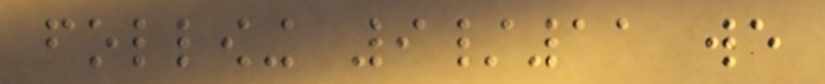following 9/11 we
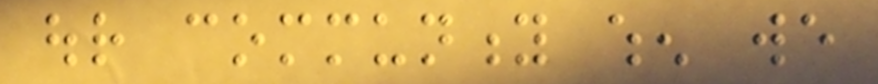our community when we
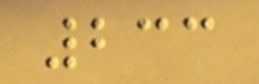233
